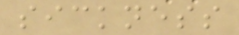sickness
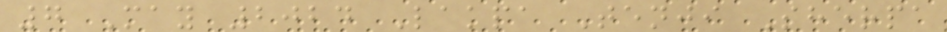7 May 2024 Lakpa Tenji Sherpa
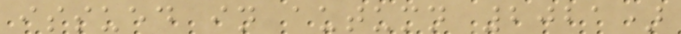issued in autumn 2021)
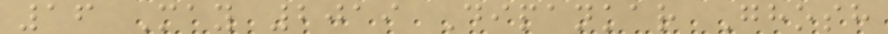16 May 2019 Dipankar Ghosh
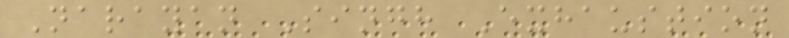Narayan Singh Exhaustion
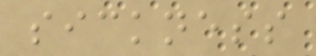sickness
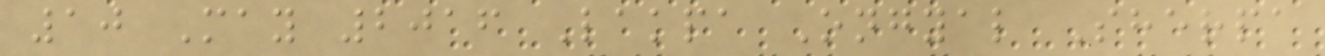10 May 2016 Lakpa Ongyal Sherpa
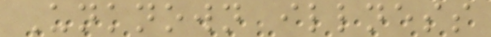Unknown illness
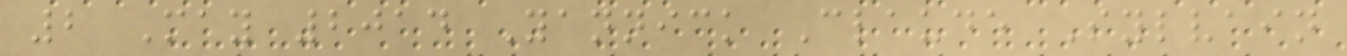2 May 2014 Yannick Claude Sylvain
